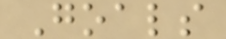Goals
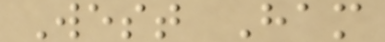West Ham
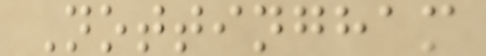Nottingham
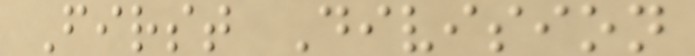First Division
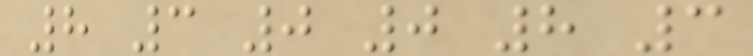8 3 0 0 8 3
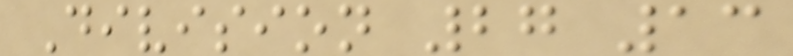Division 27 13
